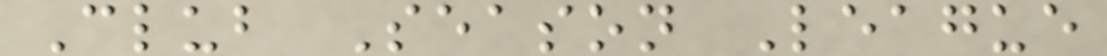Club Season League
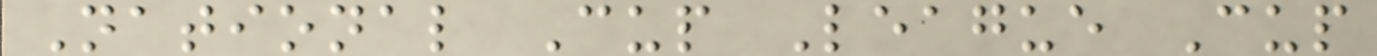National Cup League Cup
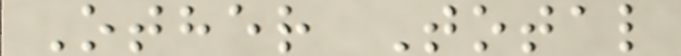Other Total
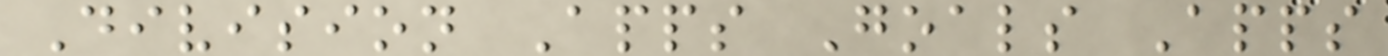Division Apps Goals Apps
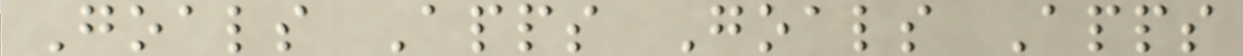Goals Apps Goals Apps
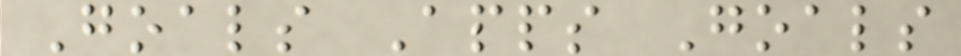Goals Apps Goals
